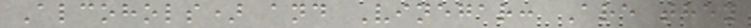Alcohols) and Vinegar: Are they
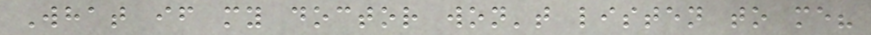What if my doctor won't listen to me?
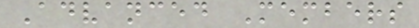Advanced Members
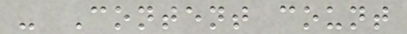- Content count
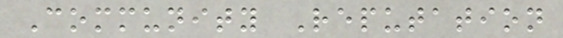Community Reputation
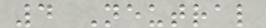4 Neutral
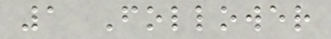1 Follower
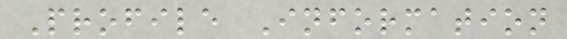Profile Information
